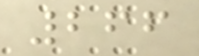266
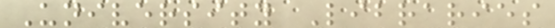University Libraries
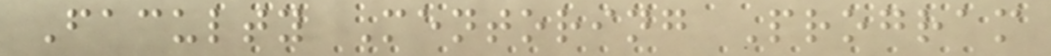Faculty Mentoring Program
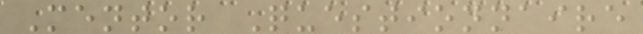Mentor Questionnaire
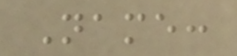Name:
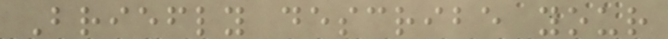Briefly describe your
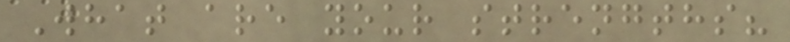What are your strengths?
